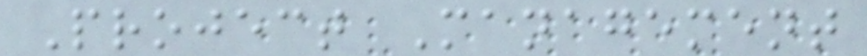Project Management
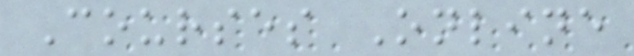Courses Online
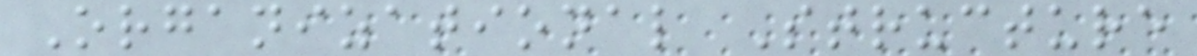Organizational Structure
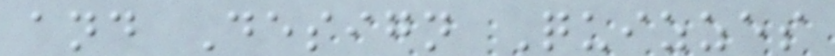and Design Quizzes
